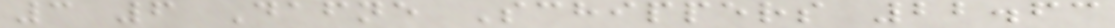3 6 Dafne Schippers 22.63
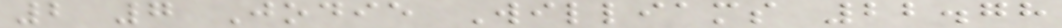2 7 Jodie Williams 22.78
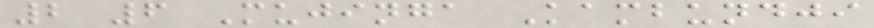2 6 Mujinga Kambundji
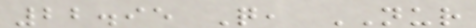22.95 Q, NUR
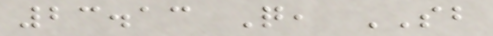23.13 Q, SB
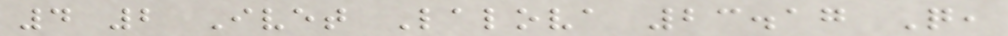4 2 Ivet Lalova 23.17 Q,
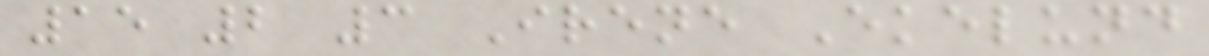15 2 3 Irene Ekelund
